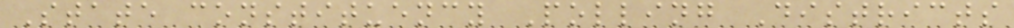State constituency Polling Districts
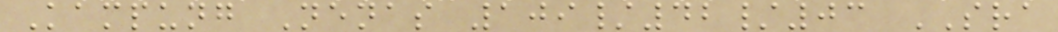Kampung Nenas 109/42/03 SRA
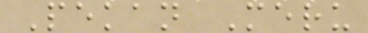Pekan Meru
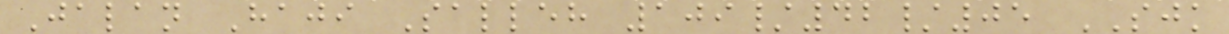Jalan Haji Salleh 109/42/05 SJK
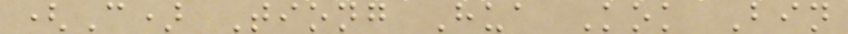(C) Tiong Hua Kok Bin
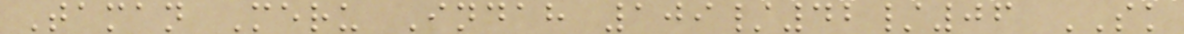Taman Meru Indah 109/42/06 SK
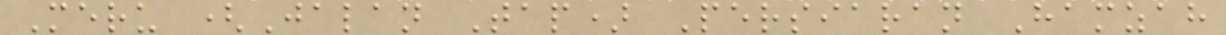Meru (Jalan Tap) Persiaran Hamzah
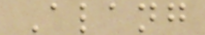Alang
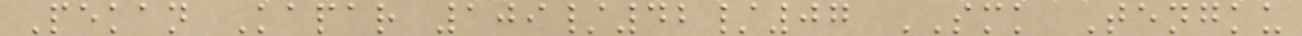Pekan Kapar 109/42/07 SMK Tengku
